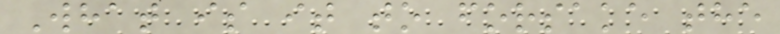What is it to forsake the
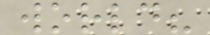world?
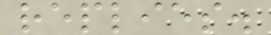replies.
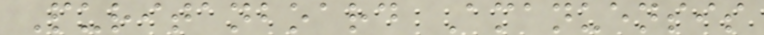Puritanboard Amanuensis
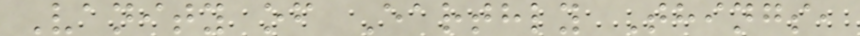Vanity of Earthly Things,
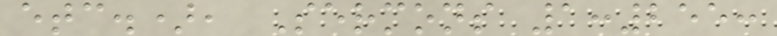etc.), Sermons 1:255:
